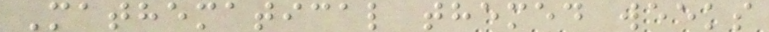Mathematical themed weeks
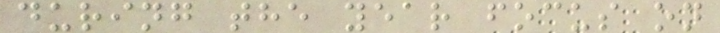during the year focus on
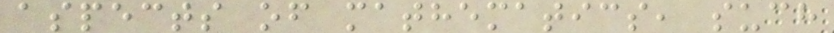aspects of mathematics, such
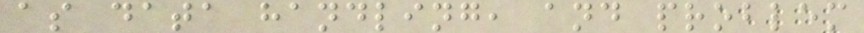as data handling, and problem
